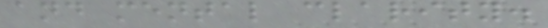and mental clarity.
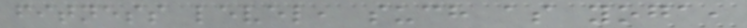fitness level, such as yoga,
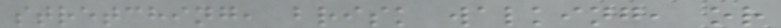stretching, brisk walking, or
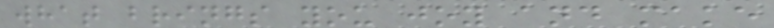what brings you joy and make
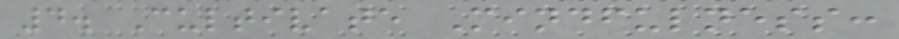4. Cultivate Mindfulness:
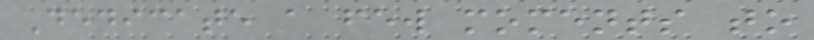Dedicate a few moments to
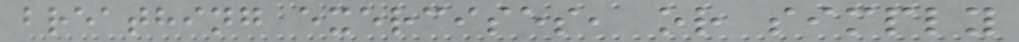breathing exercises, or simply
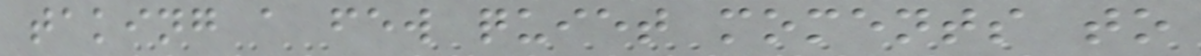taking a few quiet moments to
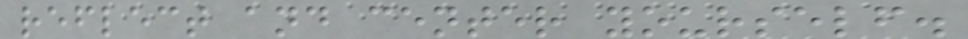reflect and center yourself.
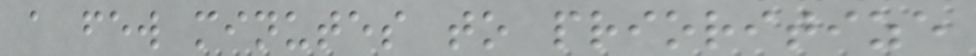a few minutes to prioritize
